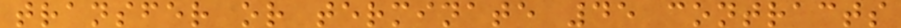transfer or terminate 45 contracts
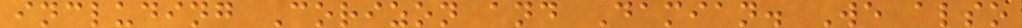including Corizon and Damian. We also
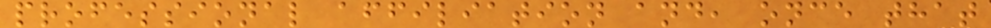professional affiliation and, once that
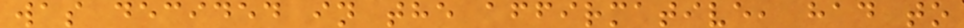was decided in the affirmative, had to
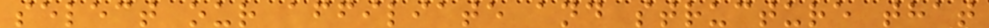select our affiliate and structure that
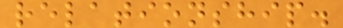relationship.
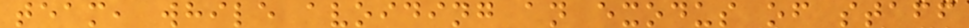team, while avoiding an exodus of staff
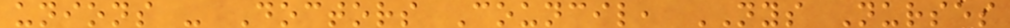unions - Doctors Council, NYS Nurses
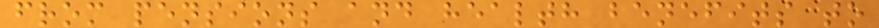from pensions and health benefits to
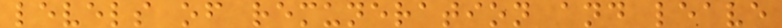levels of remuneration and leave
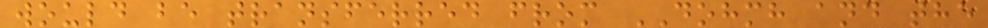would be transferred from DOHMH and the
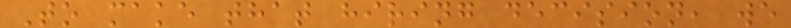To make that hiring decision, we
